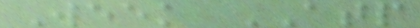Week ATP
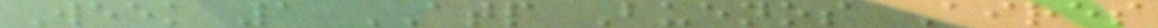Week 1 ATP Buenos Aires
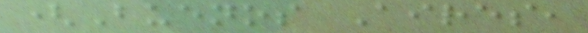(Buenos Aires,
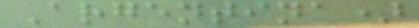Argentina)
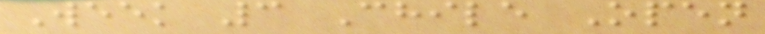Week 3 Chile Open
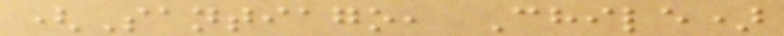(Santiago, Chile)
